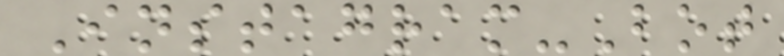Instagram-Bot
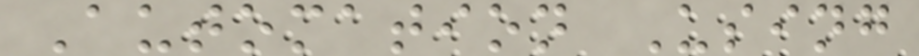Automation Using
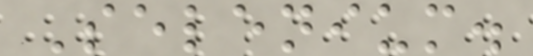Selenium.
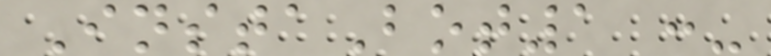InstaBot1 :-
